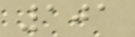101
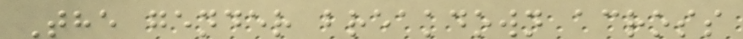The gender breakdown across
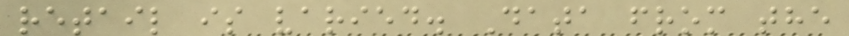retail is varied. Data from the
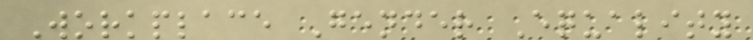Workplace Gender Equality
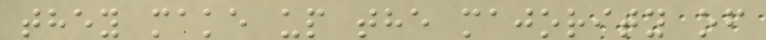they make up the majority of
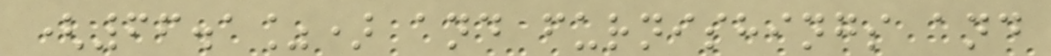(66.1%) and furnishings and
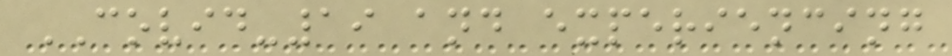COVID-19 and experiencing
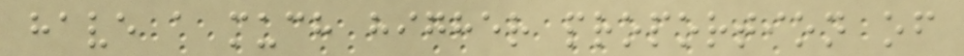have a much higher proportion of
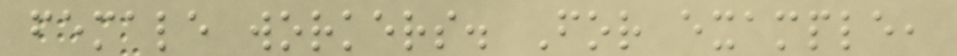female workers. For example,
